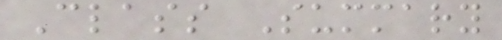Class Summary
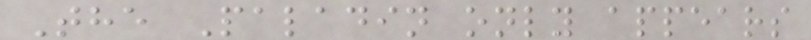The Paladin only appears
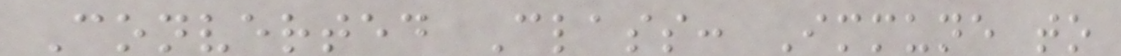Converted Class: Immune to
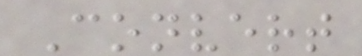Convert
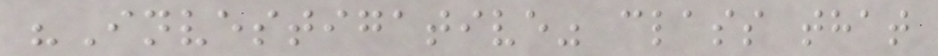"Investigative" class that
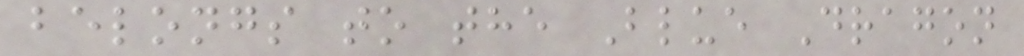belongs to the Blue Dragon
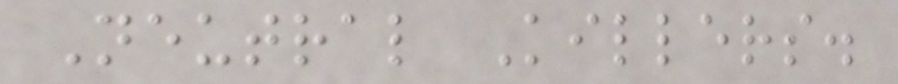Neutral Killers.
